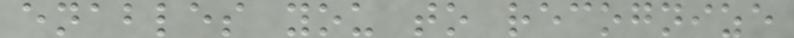enables you to recognize
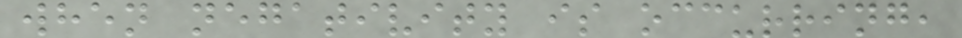when negativity is occurring,
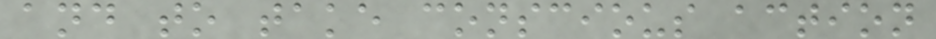and to take conscious action
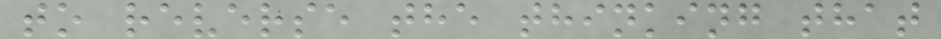to reverse the thinking that
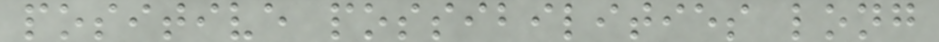positive possibilities long
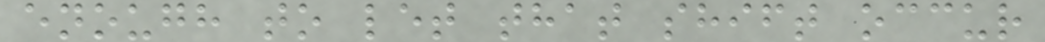enough to let that shift occur
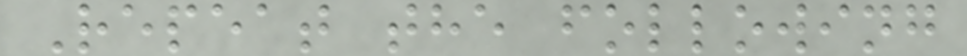Repeat the following
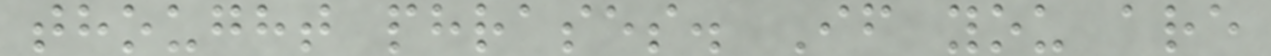thought phrases. If you are
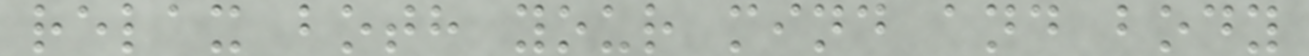relax both your mind and body
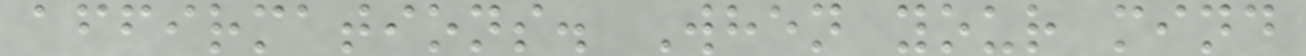affirmations. When your mind
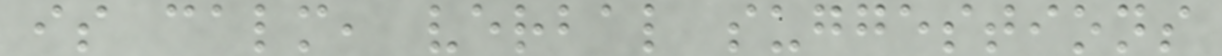is calm, verbal suggestions
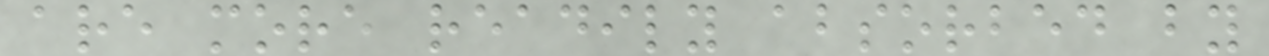are more readily absorbed by
